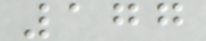177
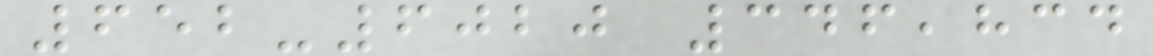652-6020 346,834
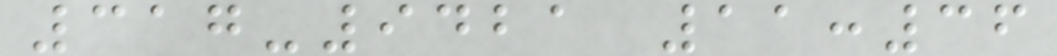317-9421 11:36
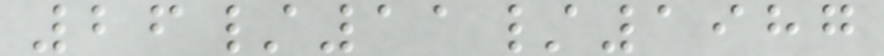26/11/1987
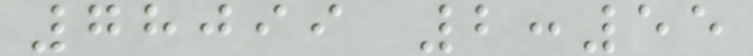78099 2:55
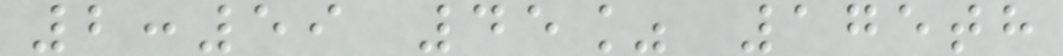2:59 45% 175th
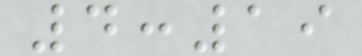4:19
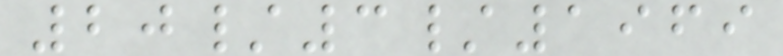20/3/1969
